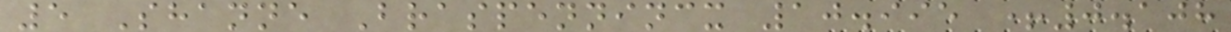5 Shanne Braspennincx 10.995 +0.108
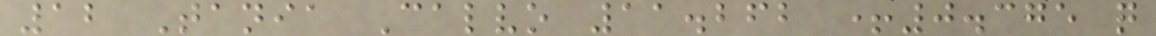12 Tania Calvo 11.262 +0.375 q
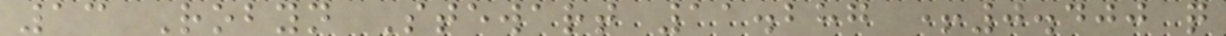13 Robyn Stewart 11.287 +0.400 q
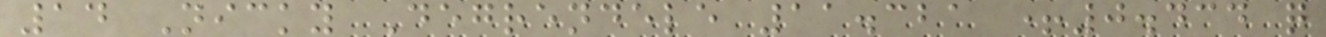14 Nicky Degrendele 11.321 +0.434 q
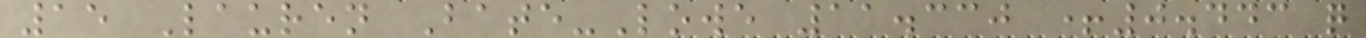15 Lauren Bate-Lowe 11.330 +0.443 q
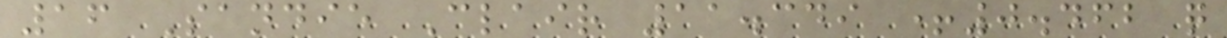16 Sandie Clair 11.349 +0.462 q
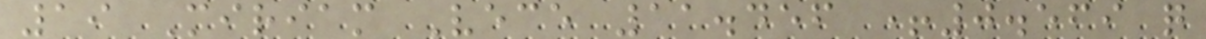19 Miriam Vece 11.456 +0.569 q
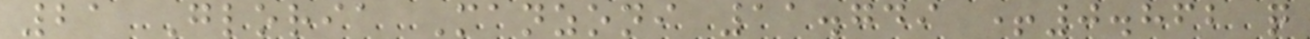21 Gloria Manzoni 11.749 +0.862 q
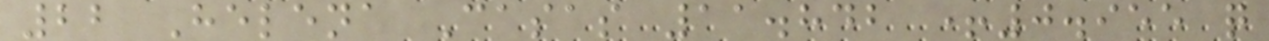22 Helena Casas 11.842 +0.955 q
